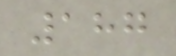187
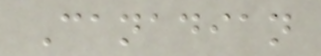Canadian
